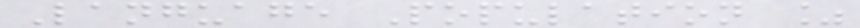Language Population %
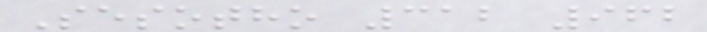Sesotho 312 962
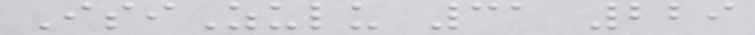IsiZulu 31 229
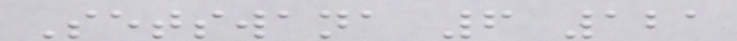Setswana 6 121
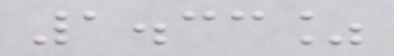1.33%
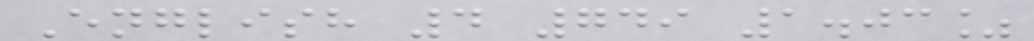English 4 749 1.03%
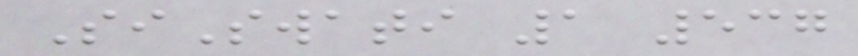SiSwati 1 537
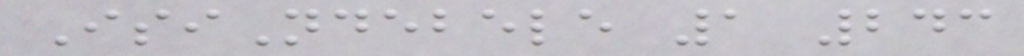IsiNdebele 1 243
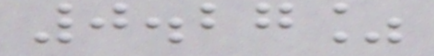0.27%
